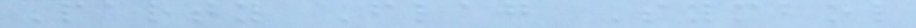Party Flag Symbol
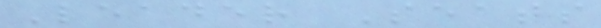Leader Seats
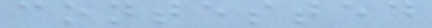contested
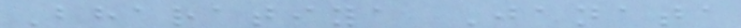Bharatiya Janata
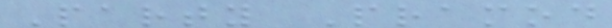Party Pramod
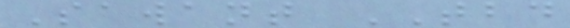Sawant TBD
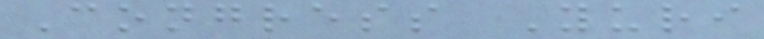Congress Yuri
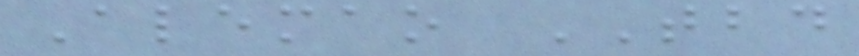Alemao TBD
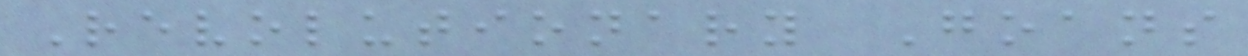Revolutionary Goans
